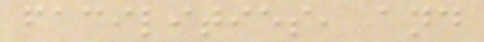facilities, and
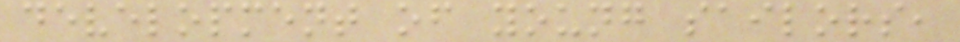development of young sailors,
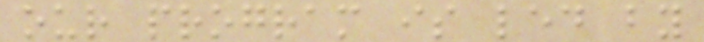our program is led by
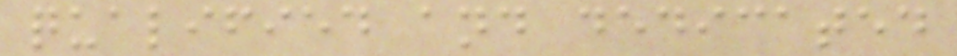qualified and dedicated
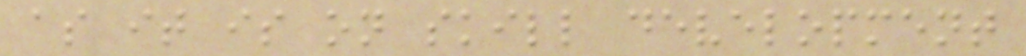as it is on skill development
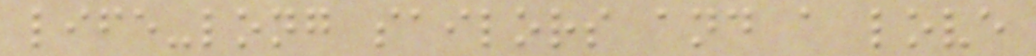life-long sailors and a love
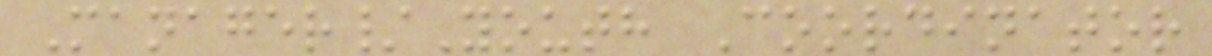Manager/Youth Coordinator
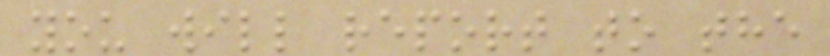you will report to the
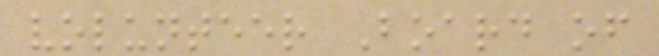volunteer Board of
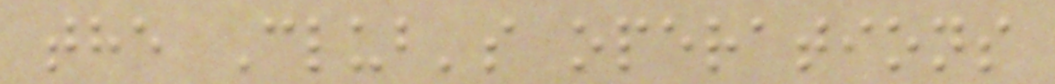the Club's operations
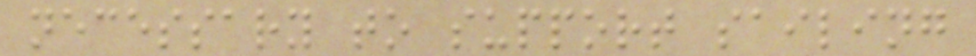necessary to support sailing
